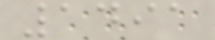1491
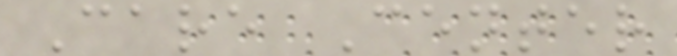Care Center
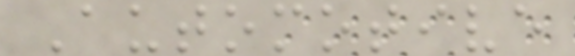Automotive
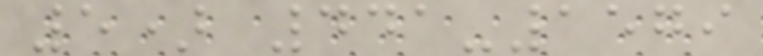5) 441-1579
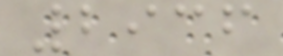2936
